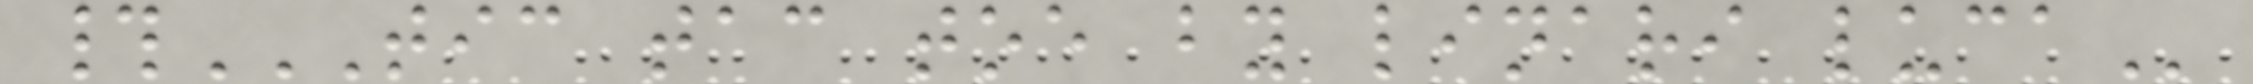#TIC TAC TOE BY LINARI LUCA
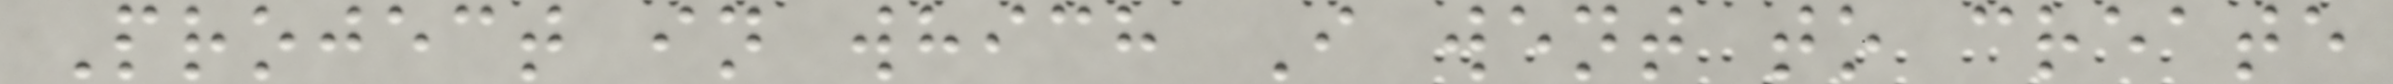Project in which I went to create
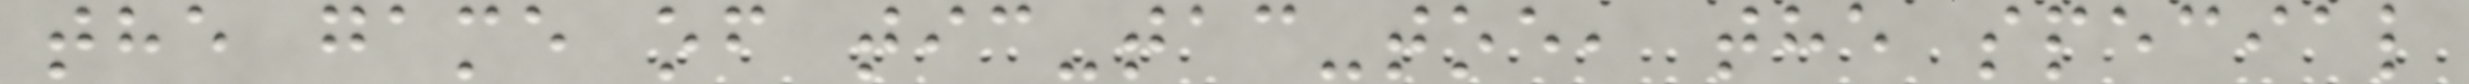the game of tic-tac-toe, the special
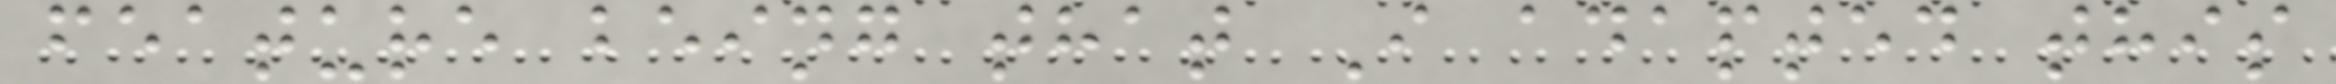feature being that I adapted this
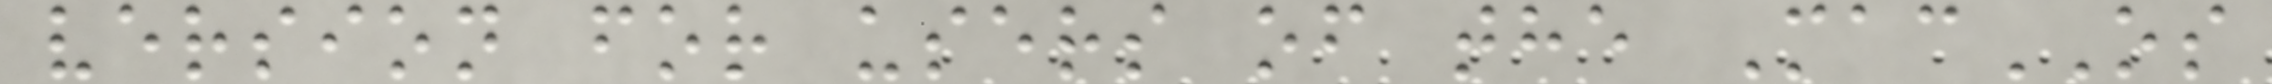version for users of the MacOS
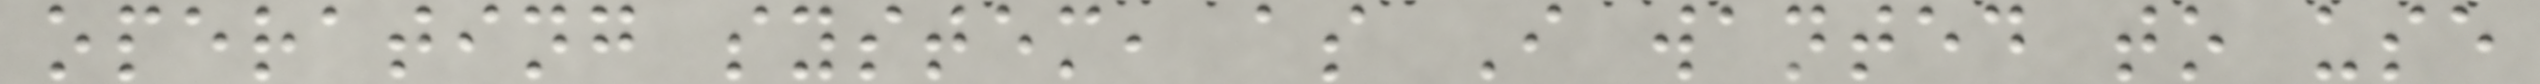operating system, as I wanted to use
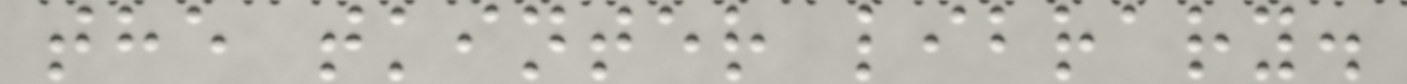the tkinter library.
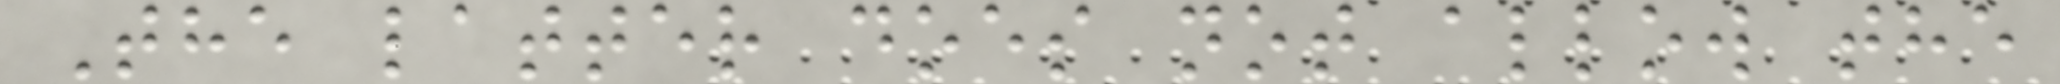The latter does not allow the
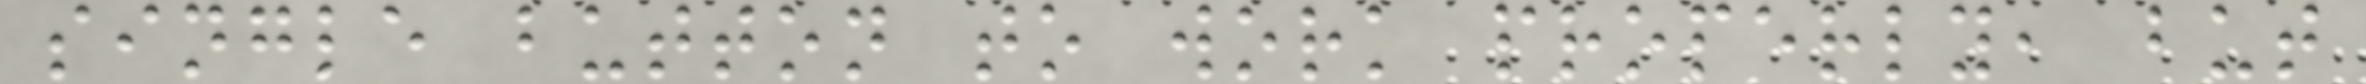single button to work properly, but
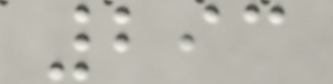293
